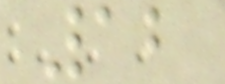12
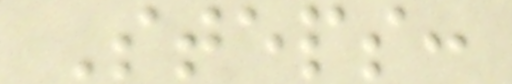Steps:
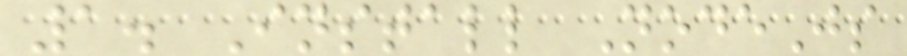1. Install NodeJs
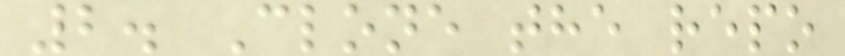2. Clone the repo
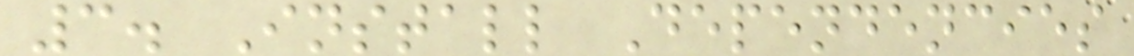3. Install Dependencies
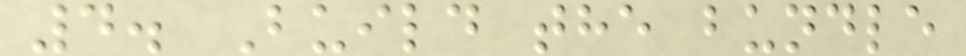4. Build the bundle
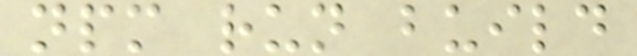npm run build
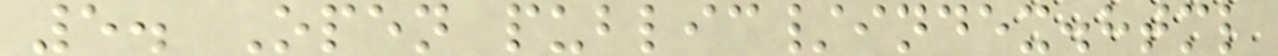5. Open public/index.html
